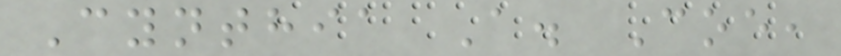Cynthia A. Coe,
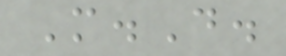M.D.
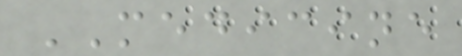MEDICINE
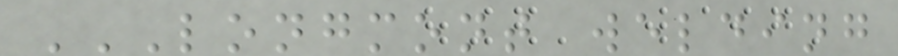LONGMONT WELDING
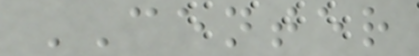CENTER
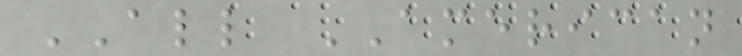ALL AMERICAN
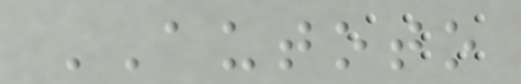AUTOTO
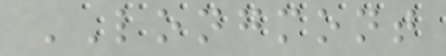LONGMONT
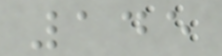145
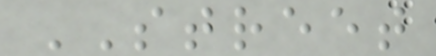STREET
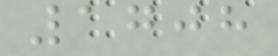1708
